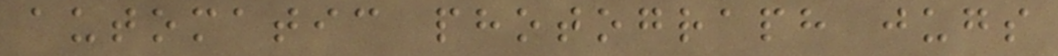automatic photograph jugs
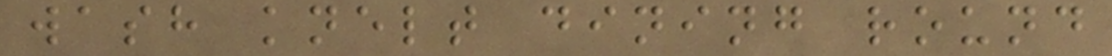wash knelt dining round
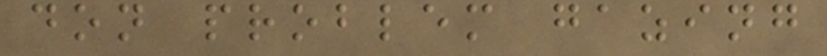don problem gazing
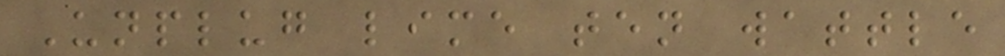Unplug lime ten wattle
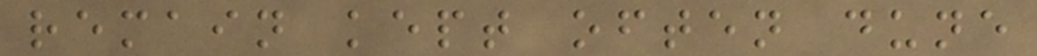remain kept often dune
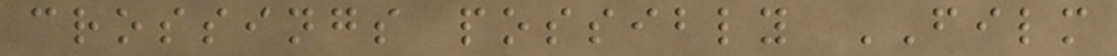crossings possibly FILM
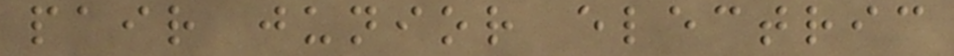pair junior electric
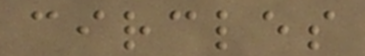circles
